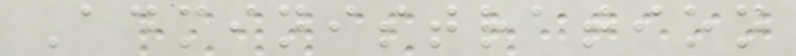Administration
